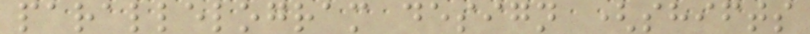parallelogram design (shifts
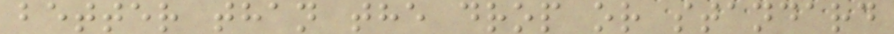better than the drop or standard
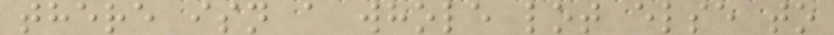there isn a whole lot else to
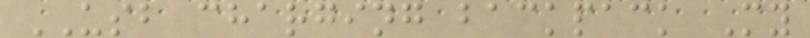USB charging backpack My
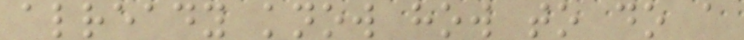already know how to do a
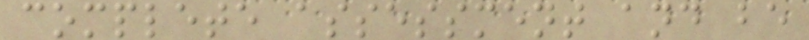complete assessment and be
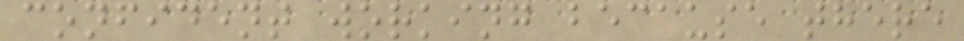confident working because there
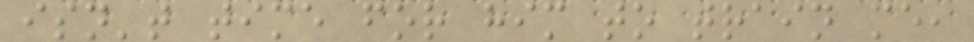isn't time for him to train me,
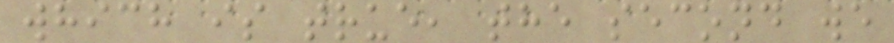which is true, the second we
